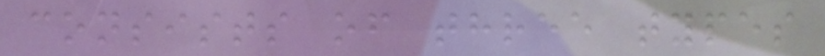consists of three types
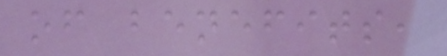of benefits,
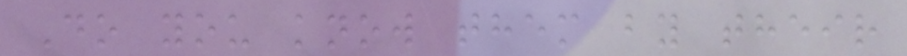Do you know them by their
